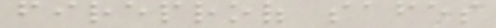fireproof safes
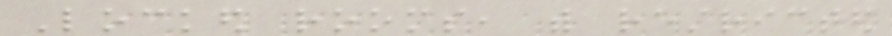Locked rooms, with restricted
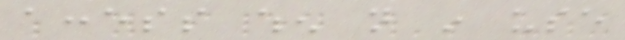access when not in use
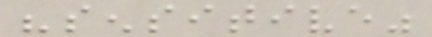"sensitive"
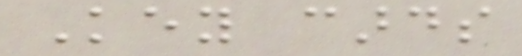Key cards
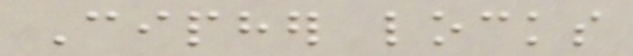Cipher locks
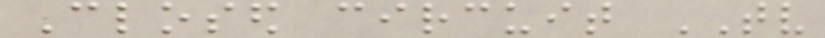Closed circuit TV
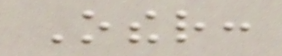Other:
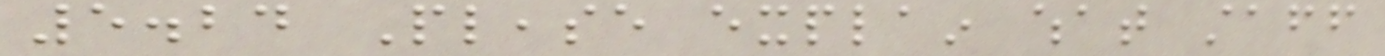5.24 Please explain what staff
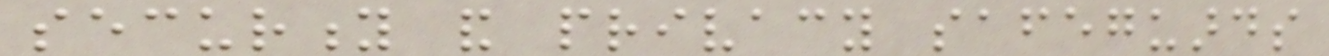security and privacy safeguards
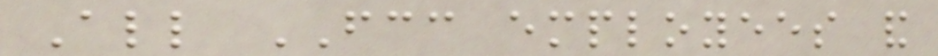All FCC employees and
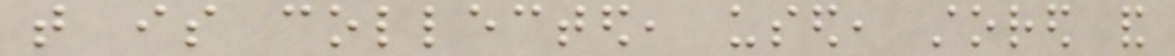that is collected, used, stored and
